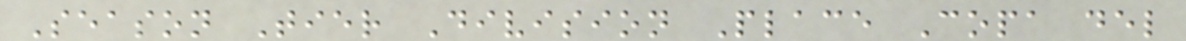Season Tier Division Place Copa del
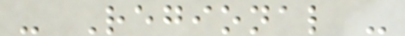- Regional -
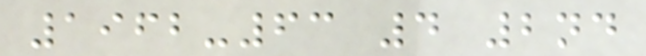1962-63 4 2nd
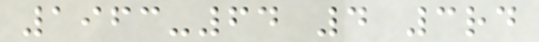1963-64 4 3rd
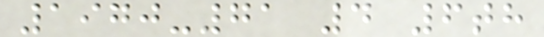1970-71 4 6th
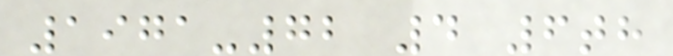1971-72 4 6th
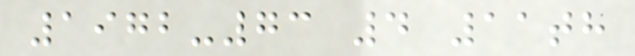1972-73 4 11th
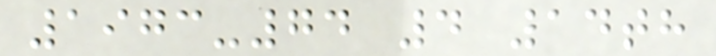1973-74 4 14th
